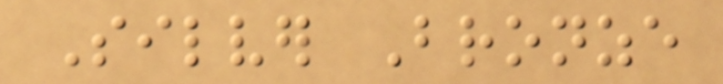Silver Bronze
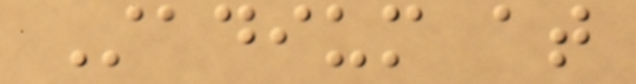Stadium at
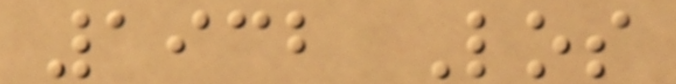1932 Los
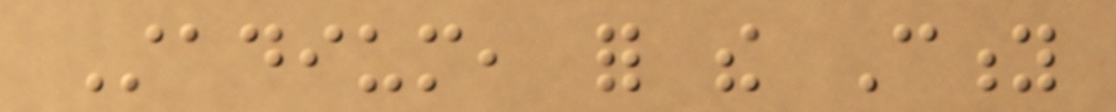Stadium, for the City
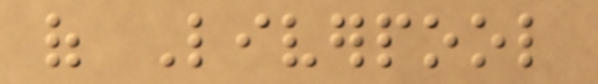of Liverpool
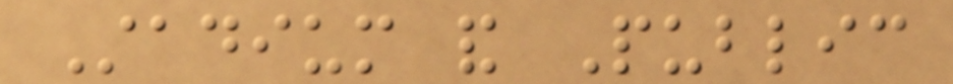Stadium and Public
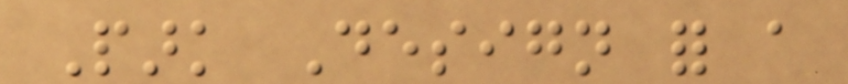Park Design for a
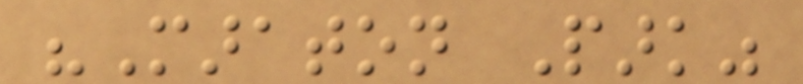"Maraton Park"
